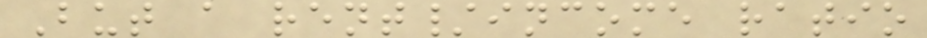But a rent/income ratio
